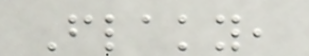Flaky,
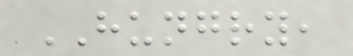HUNGRY,
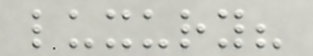luxury?
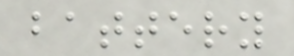battery
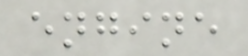engine
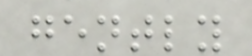gently
